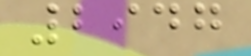2947
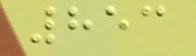853
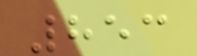853
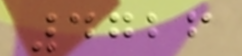4726
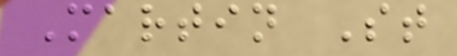Martin St
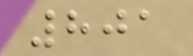801
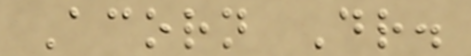Acorn Dr.
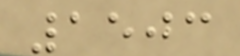1503
